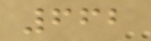662
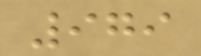979
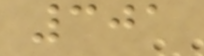301
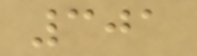301
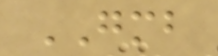GMB
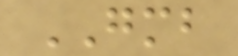GMB
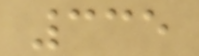335
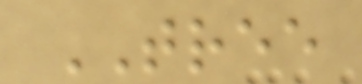TREE
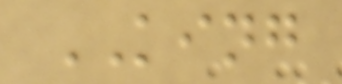KING
